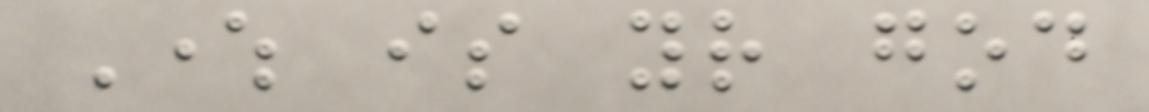Where is your god
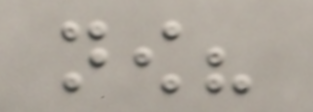now?
